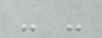- -
